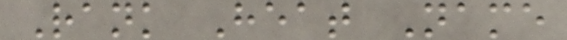Rank Heat Name
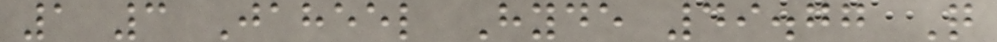1 3 Jaheel Hyde 49.77 Q
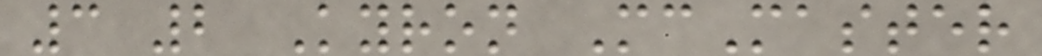3 2 Kyron McMaster
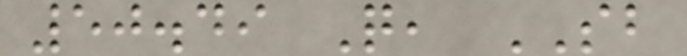50.49 Q, SB
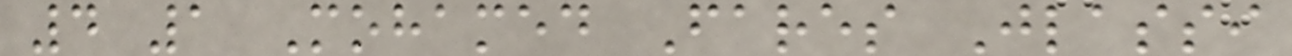4 1 Mohamed Fares Jlassi
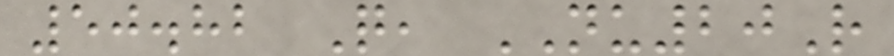50.82 Q, NU20R
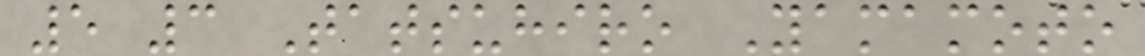5 3 Tatsuhiro Yamamoto
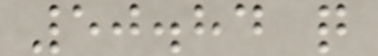50.84 q
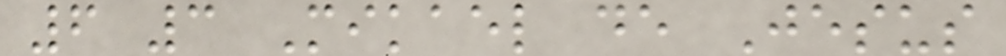6 3 Mikael de Jesus
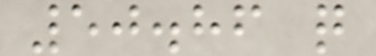50.86 q
